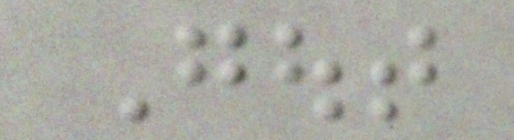Gout
